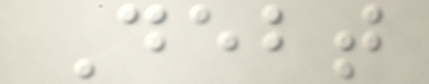Debt
